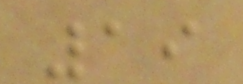19
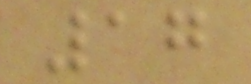17
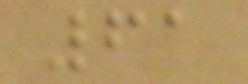61
